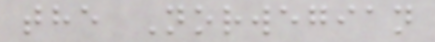the Norwegian
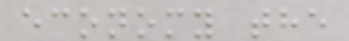economy the
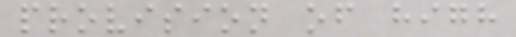provision of high
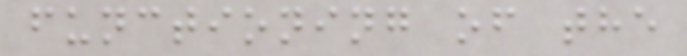functioning of the
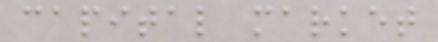capital market
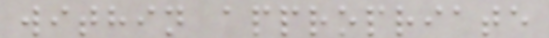within appropriate
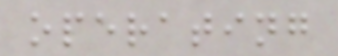operating
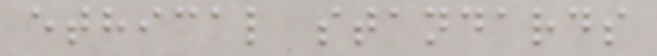ethical standards
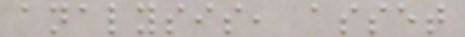analysis, asset
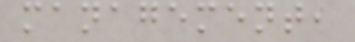management,
